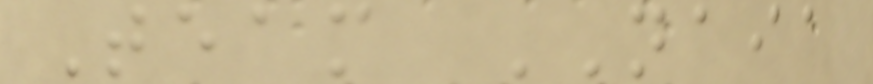Team NAIA
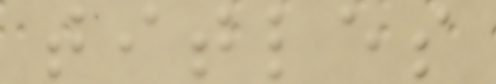titles
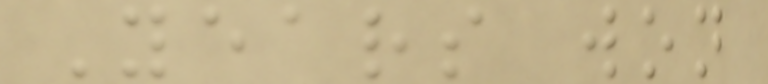Years won
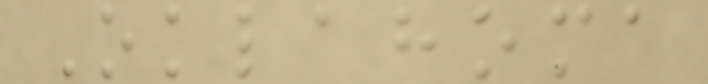Oklahoma
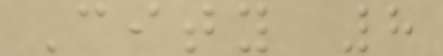City 8
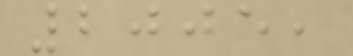2005,
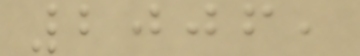2006,
